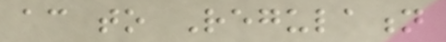according to Regulation
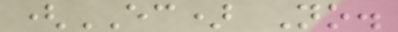(EC) No.
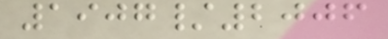1907/2006
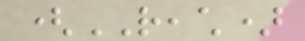(REACH)
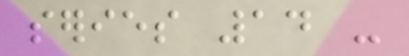series 14 -
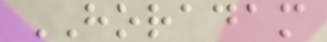HORADAM
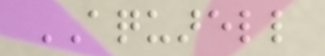AQUARELL
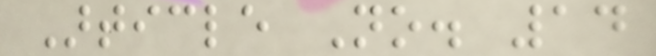Article No. 14
